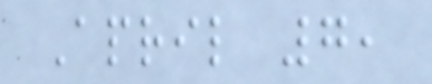April 7,
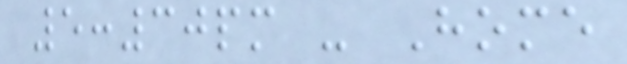5:30pm - Home
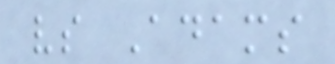vs Adams
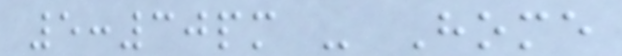5:30pm - Home
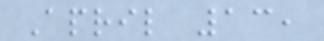April 13,
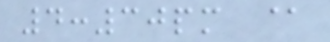4:30pm @
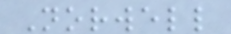Norwell
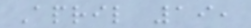April 19,
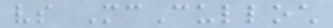vs McCulloch
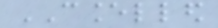CANCELLED
